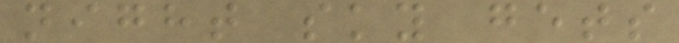night sky gets
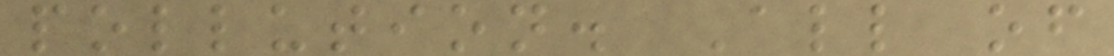pollution. All of
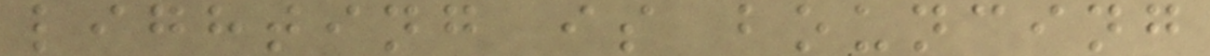lighting is bouncing
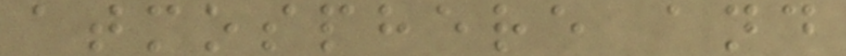atmosphere and
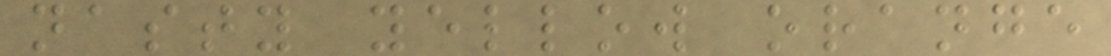nasty yellow orange
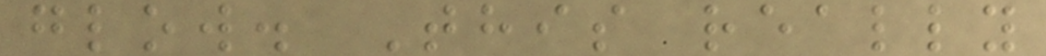glow. This really
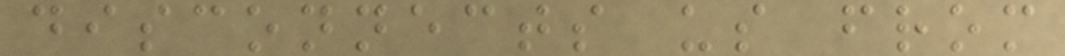disconnects us from
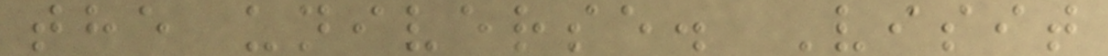the universe. Visit
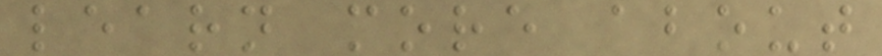learn more about
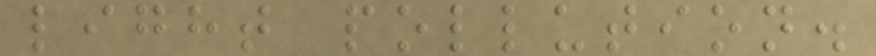light pollution.
